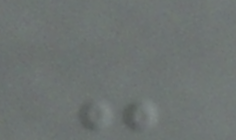-
